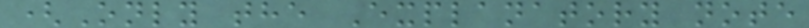(Only the Explanatory note
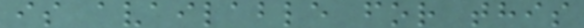is available for this
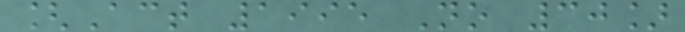[Act 1995 No 30]
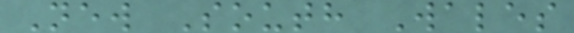New South Wales
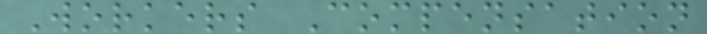Workers Compensation
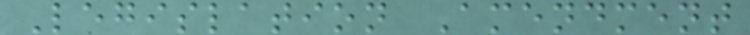Legislation Amendment
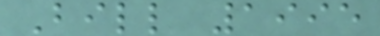Bill 1995
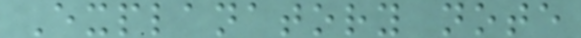Explanatory note
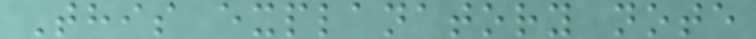This explanatory note
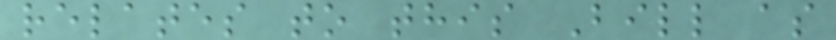relates to this Bill as
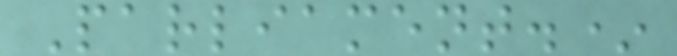Parliament.*
